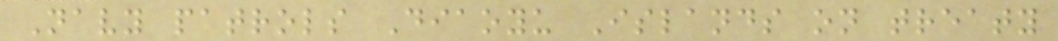Navy patrols Diaoyu Islands on treaty
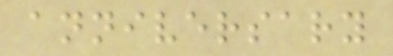anniversary
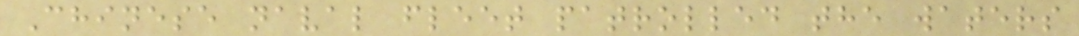Chinese naval fleet patrolled the waters
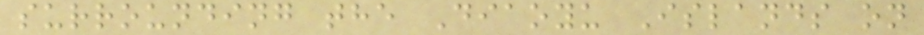surrounding the Diaoyu Islands on
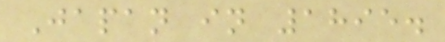Japan in 1895.
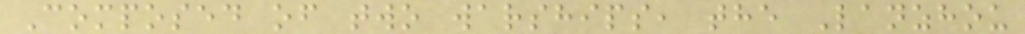Composed of two warships, the Lanzhou
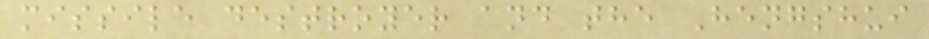missile destroyer and the Hengshui
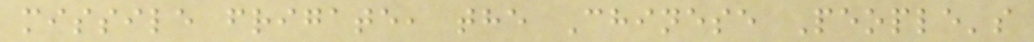missile frigate, the Chinese People's
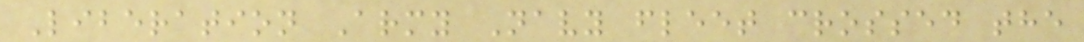Liberation Army Navy fleet crossed the
